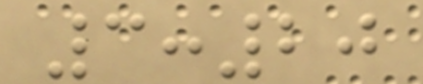3:20
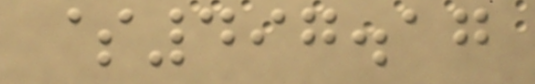$497.17
